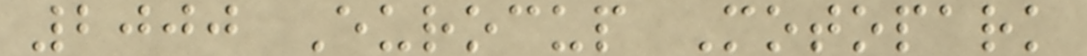2000 Eurocup Motopark
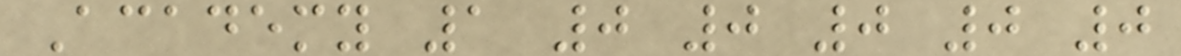Academy 1 0 0 0 0 0
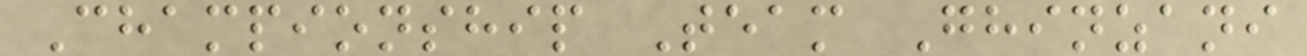Championship Team Ghinzani
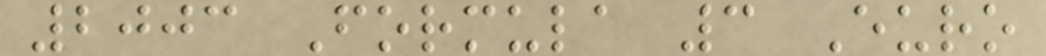2003 Formula 3 Euro
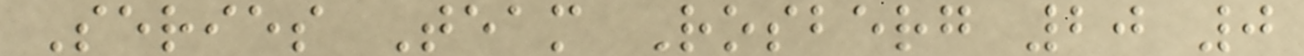Series Team Rosberg 20 0
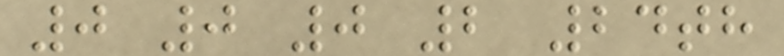0 0 0 2 24th
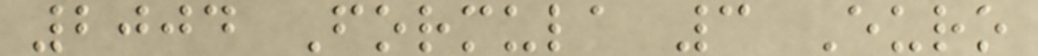2004 Formula 3 Euro
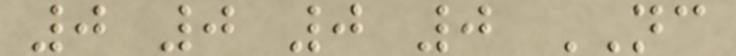0 0 0 0 NC
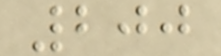200
